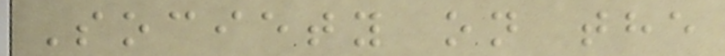Society on the
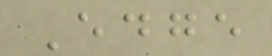Edge
